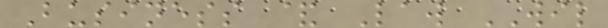Business & Law WIL
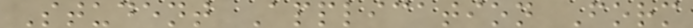Student Application Form
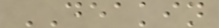DEAKIN
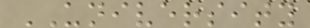UNIVERSITY
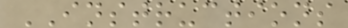INSTRUCTIONS
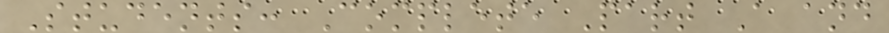Students: Complete Part A and
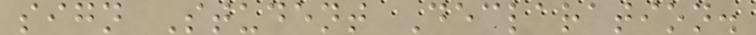sign Student Declaration.
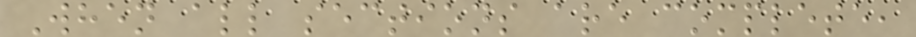When all sections are complete,
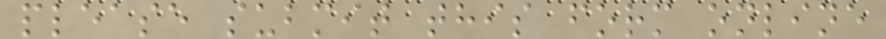please submit this form online
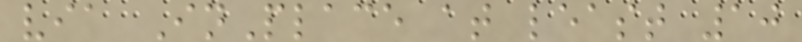via InPlace at least 10
